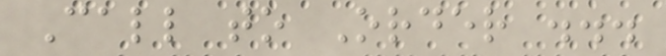Call to Order ...
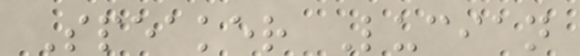Speaker Lucian
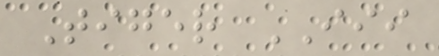Tiger III
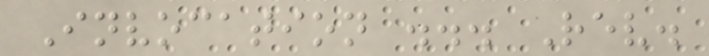Invocation ... Rev.
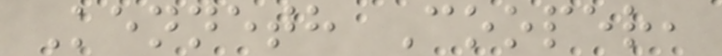Kenneth Cooper,
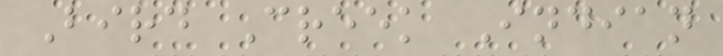Bird Creek Indian
